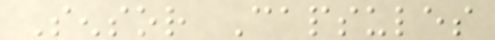Sensor Capsules
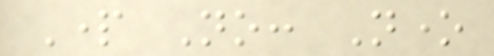Part No: None
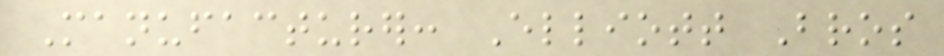Manufacturer: Elliott Bros
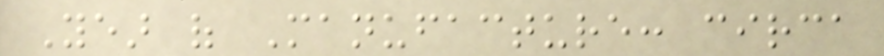Year of Manufacture: circa
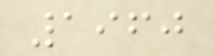1960
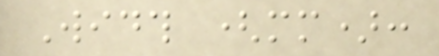Width (mm):
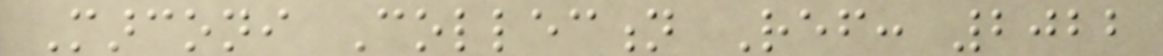Marconi Collection Ref: 2022
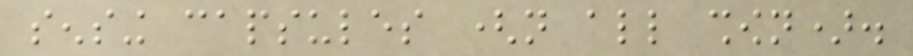sensing capsules (not all shown).
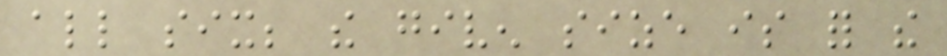all six; the given size is for the
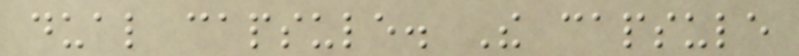dual capsule. The capsule
